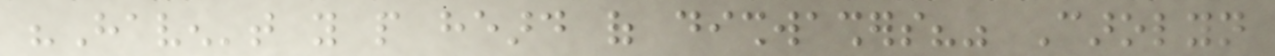"Haven't you people heard of dishwashers?" Carolyn
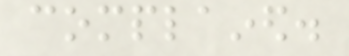complained.
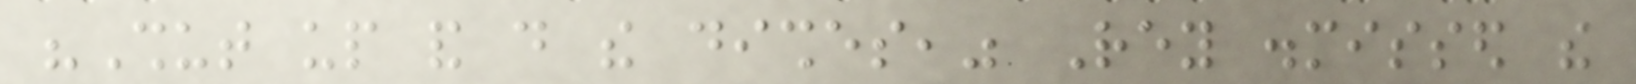"Shut up and do the dishes," Rey dismissed the
